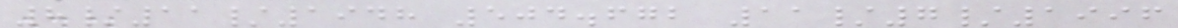8/11/1948 504.672 11/7/1996
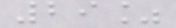29%
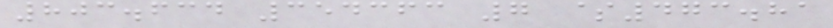803.634 354363 7 $473.81
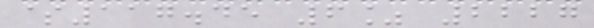$117.45 6% 2227
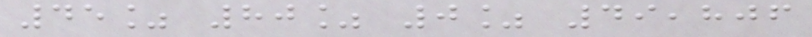45% 80% 0% 49,806
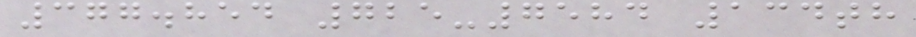377.854 725-7584 134th
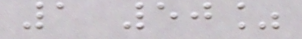1 50%
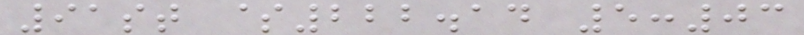91st $222.14 5:03
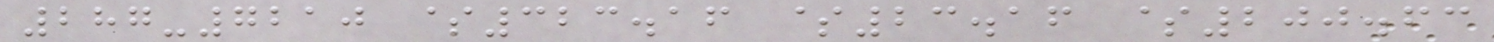287-7210 $323.16 $23.16 $200.63
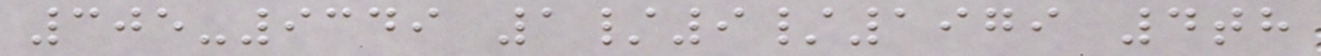305-9349 1/9/1979 4th
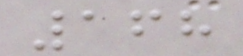168
